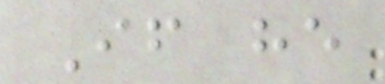If he
